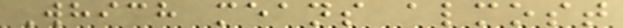Which means almost
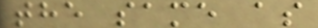the same as
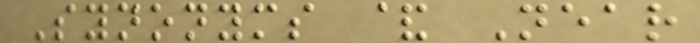Synonyms & Near
